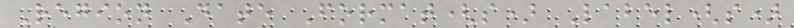Region Date Format(s) Label(s)
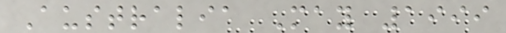Australia May 1999
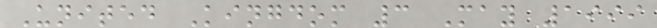United Kingdom 3 May 1999
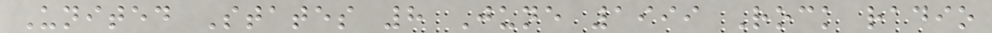United States 8 June 1999 Rock radio
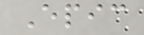Epic
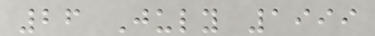26 July 1999
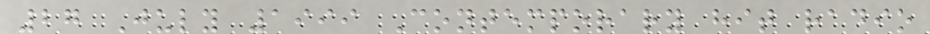27 July 1999 Contemporary hit radio
